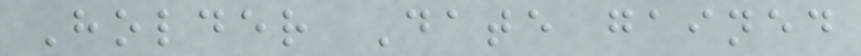Holder Date gained
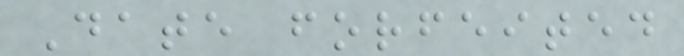Date forfeited
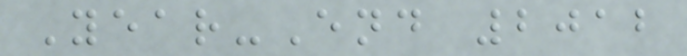Year-End 2012
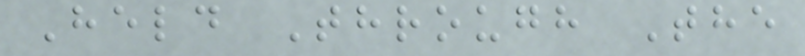Held Through The
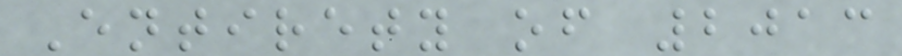Entirety of 2013
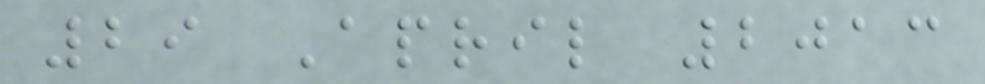29 April 2013
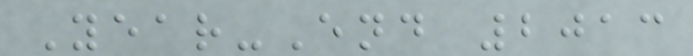Year-End 2013
